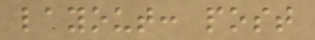layout: post
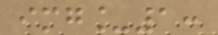img_1:
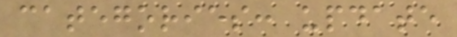categories: update
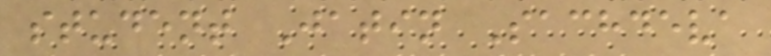student Jatin Sachdeva
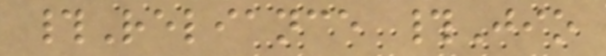#Reliance #Jio
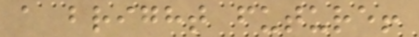a bright future!
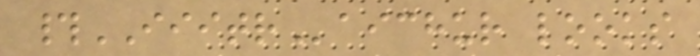#IIITRaichur looks
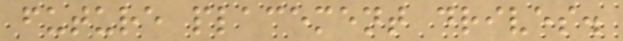future placement drives.
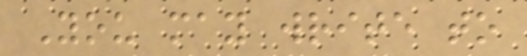You may write to
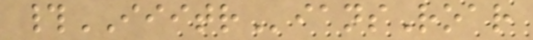#IIITRiansRoar
